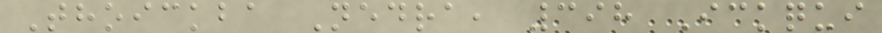Thoickba Nedra, 398 Ickqui
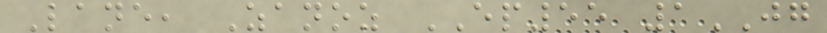Lane, Zanoz EP55 1JG
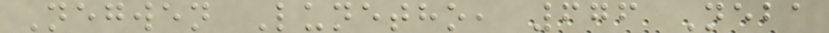Negwen Lunetho, 676 Neba
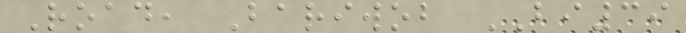Road, Bariwob BI39
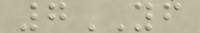7YF
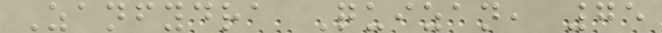Zanfydra Quizan, 75
